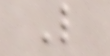L
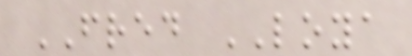FRED LOYA
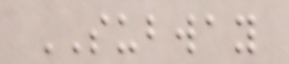SUBWAY
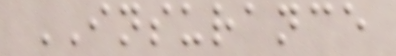INSURANCE
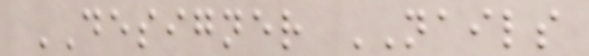DESIGNER NAILS
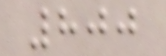800
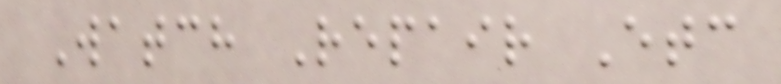Watch Repair Etc
